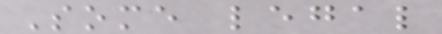Some legal
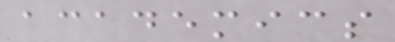academics
